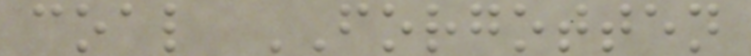coal FORGOTTEN
